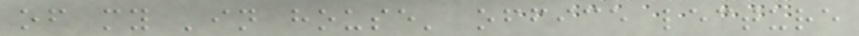of my 'in house' office lecture
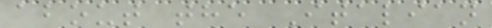about the Italian
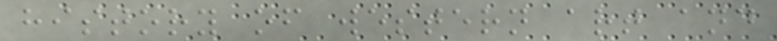history of western art and
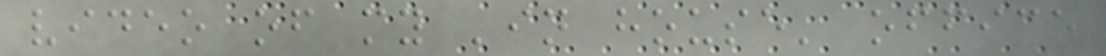video of my 'in house' office
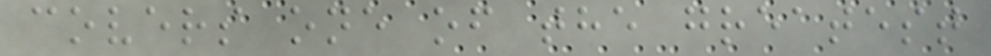covers one of the greatest
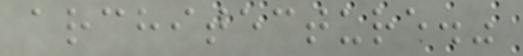architecture."
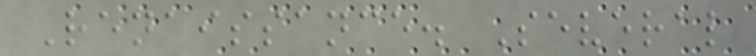Renaissance. Several
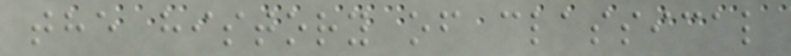the history of classical
